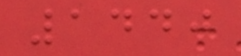1440
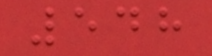548
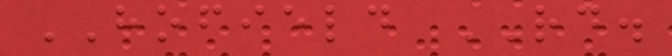HOFIELD RD.
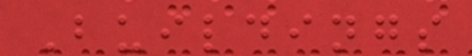Buildings
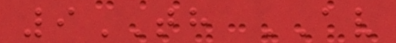9TH AV
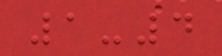1-4
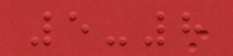5-8
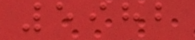5982
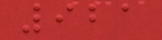921
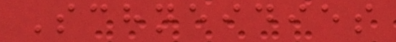Schneidies
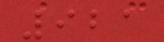921
